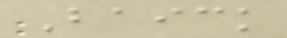Baick
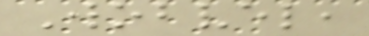Wobvel,
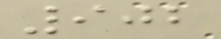902
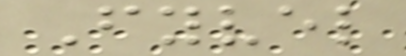Fyvel
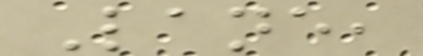Lane,
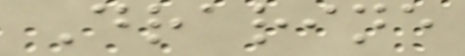Drarine
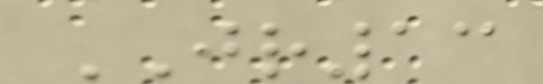JR13
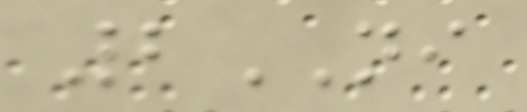2NI
